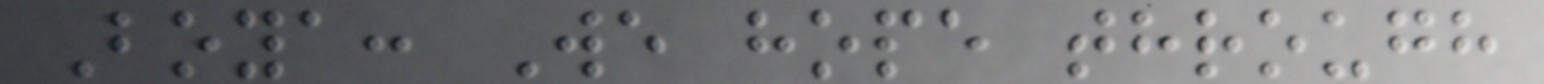Boya: We hope through
